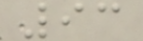93
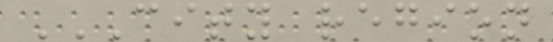CITY REGION
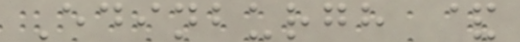Edinburgh &
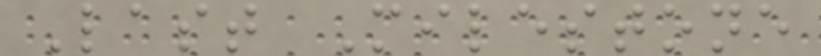Last Milestone
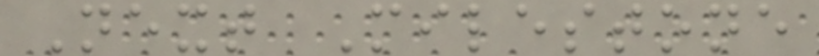Next Milestone
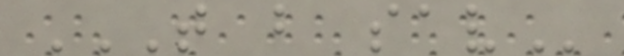T B SAV
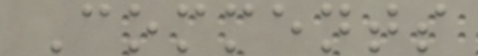Comments
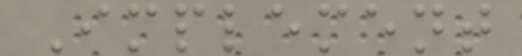Implement
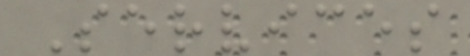Services
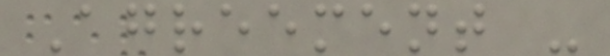Agreement -
